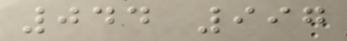044 997
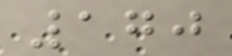170
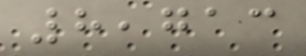8,713
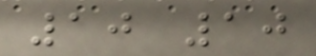10 10
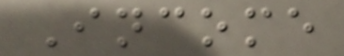Income
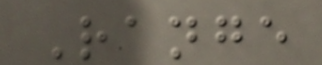Range
